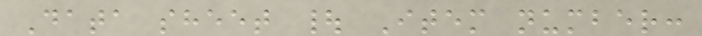Data sheet | Item number:
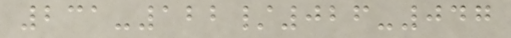231-122/026-047
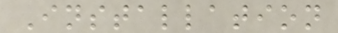Installation
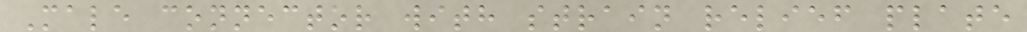Male connector with strain relief plate
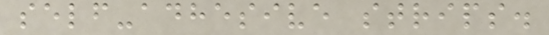self-adhesive strips.
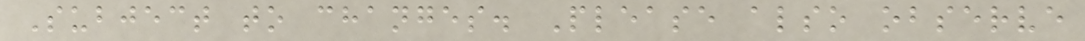Subject to changes. Please also observe
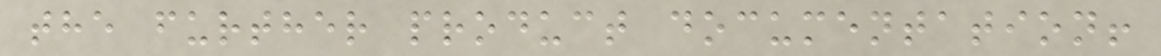the further product documentation!
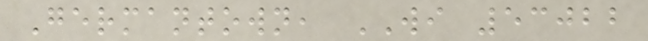Germantown, WI 53022
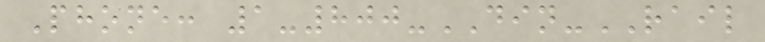Phone: 1-800-DIN-RAIL
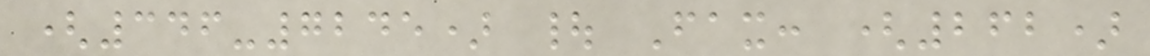(346-7245) | Fax: (262)
